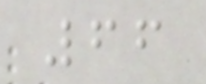66
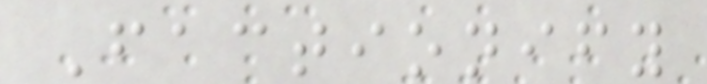Factionify
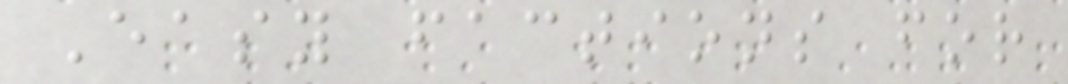Easy factions for
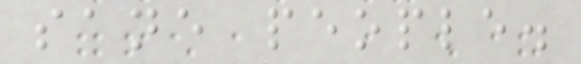sane people.
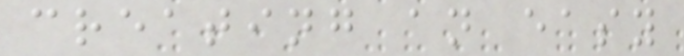creating an easy
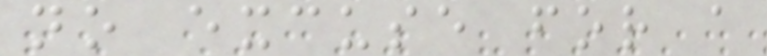no excuse for a
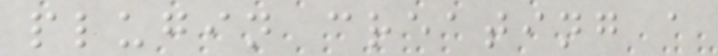plugin creating a
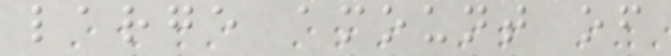large amount of
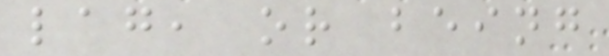lag, or being
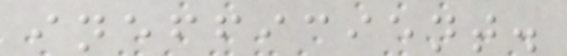inefficient.
